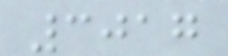3017
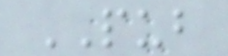PUB
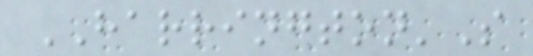HARRINGTON'S
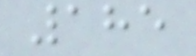185
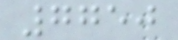7750
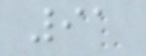91
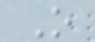O
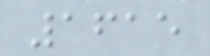1615
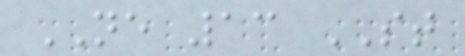NE 13 ST
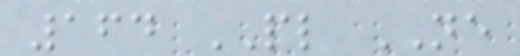164 PL NE
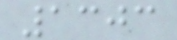1303
